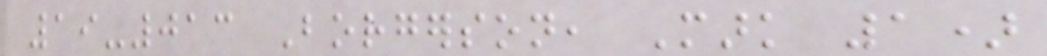19-013 Borgerson, Mark 1)
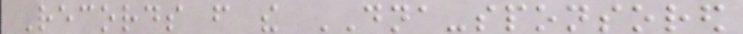Records from the DNA-sponsored
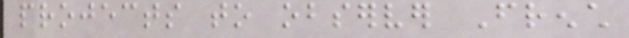projects to observer French
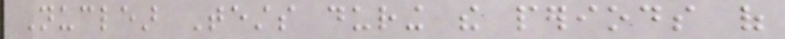Nuclear Tests during the periods of
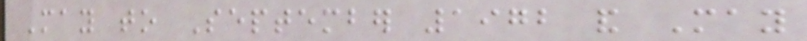May to September 1972 and May
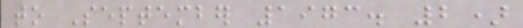to September 1973. 2)
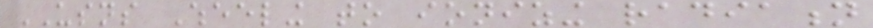USNS Wheeling to ionizing radiation
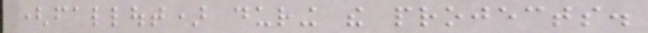(fallout) during the projects.
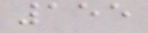155
